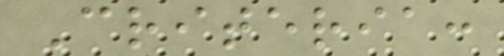Criteria:
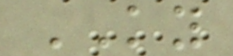KY
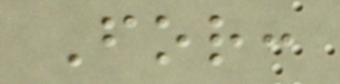For:
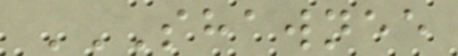SHAWNEE
